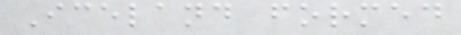Iceland formed
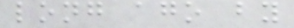long ago by
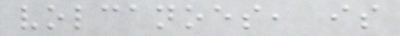volcanoes, is
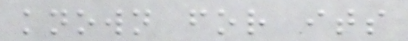known for its
